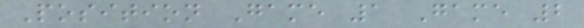Position Game 1 Game 2
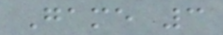Game 3
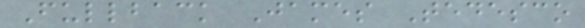Fullback James Tedesco
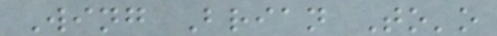Wing Brian To'o
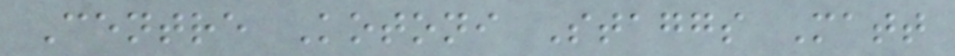Centre Kotoni Staggs Matt
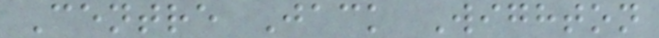Centre Jack Wighton
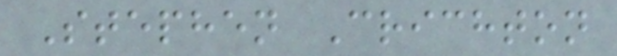Stephen Crichton
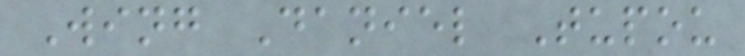Wing Daniel Tupou
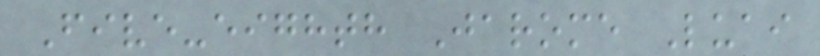Five-eighth Jarome Luai
